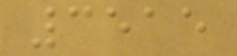3515
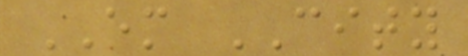EM CITY
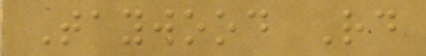Taywood Rd
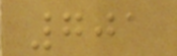701
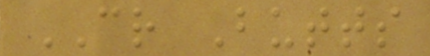CR Butts
